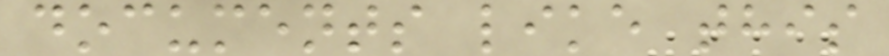documents like this
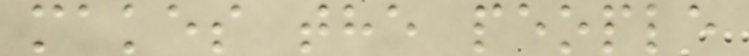makes the people
